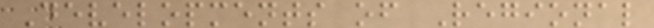Developments of Regional
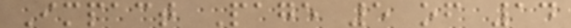Impact Page 5 of 14
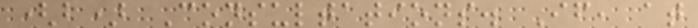(b) Consultations. If, at
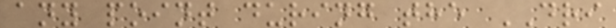any point during the DRI
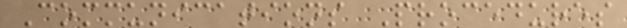Communications Procedures
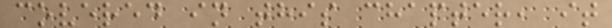covered in this chapter, it
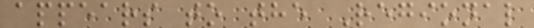appears to the Regional
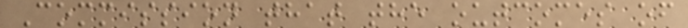Commission that the outcomes of
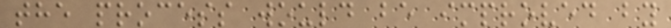the process would be improved by
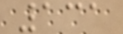131
